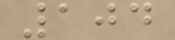104
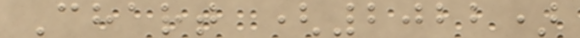Chart (2022)
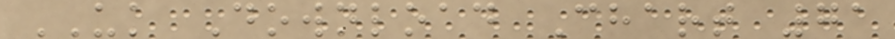UK Download Chart 71
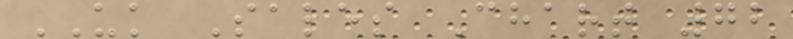UK Sales Chart 72
